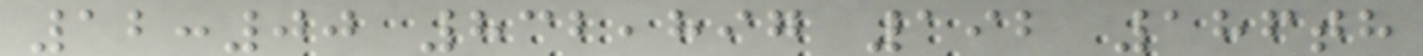12:00 832,897 192 186th
